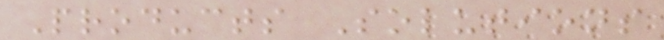Products Solutions
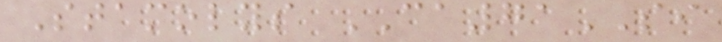Stamolys CA71SI
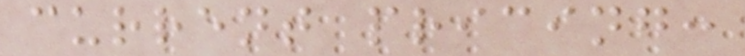current pricing:
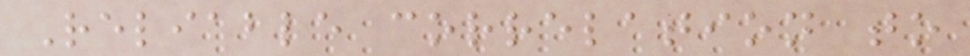Reliable correlation to
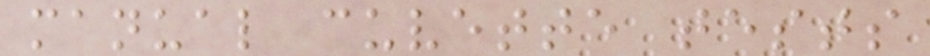manual cuvette tests
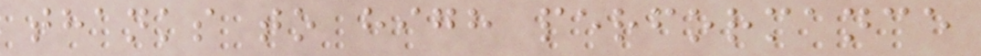thanks to high performance
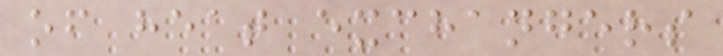of heat exchangers
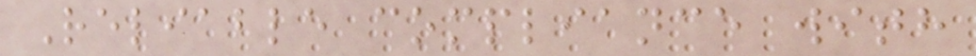Reliable compliance with
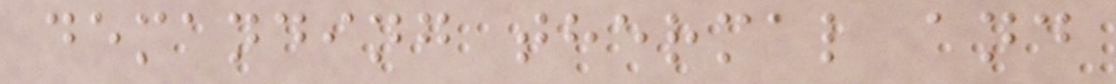demanding thermal and
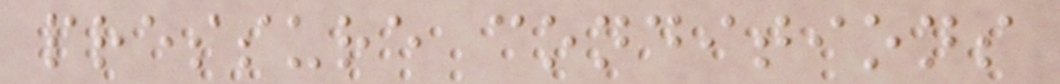pressure conditions
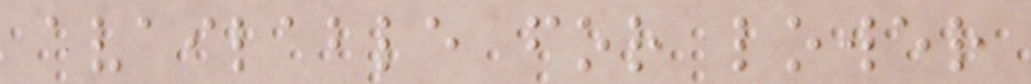available for lower
